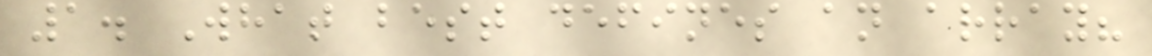1. What best defines an array?
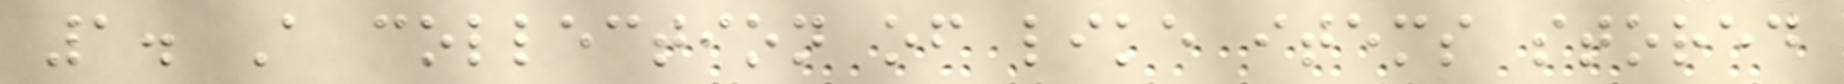1. A collection of like items stored
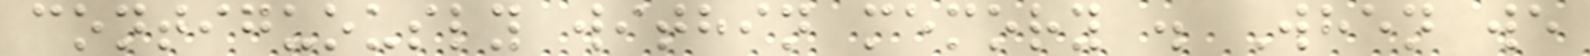contiguously within memory . When we
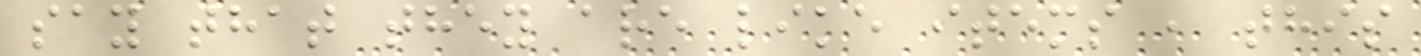say that they are like items , this
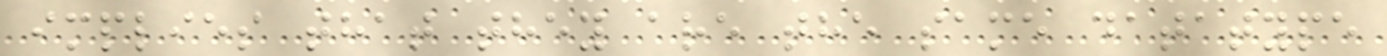implies that they are the same datatype
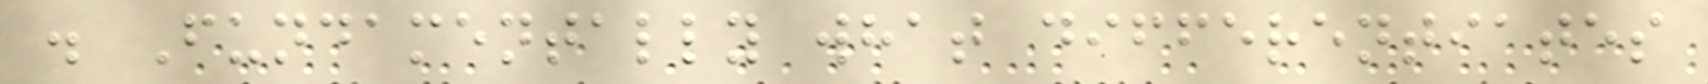. Fundamentally what differentiates
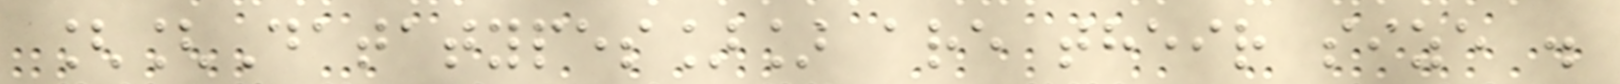[[Datatypes]] are their size .
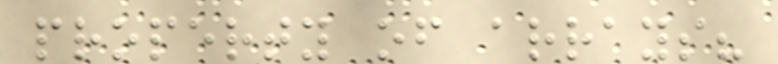property of arrays?
